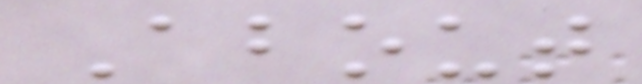About
